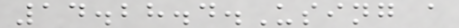14.28.4.Using a
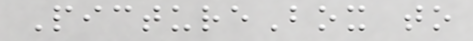PictureBox to
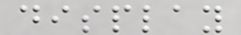display
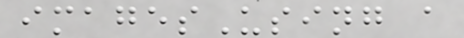imagesUsing a
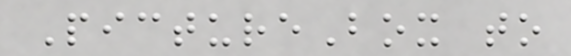PictureBox to
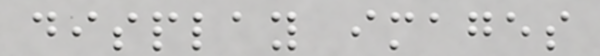display images
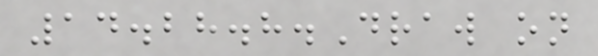14.28.8.Draw on
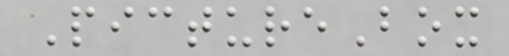PictureBox
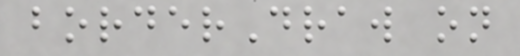borderDraw on
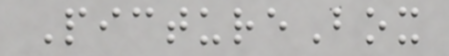PictureBox
